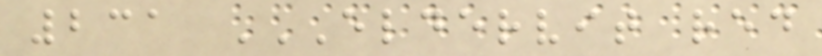231 ELDERVIT RED
